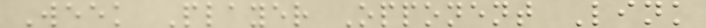Week Player Opponent Link
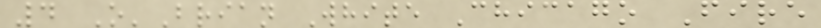4 O'Brian White Chicago Fire
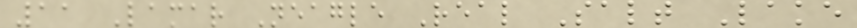11 Lamar Neagle Real Salt Lake
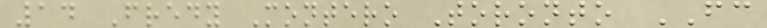14 Fredy Montero Toronto FC
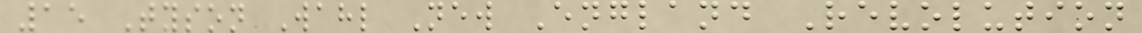15 Tyson Wahl New England Revolution
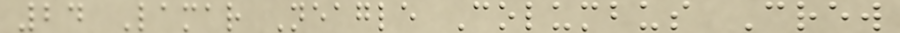24 Lamar Neagle Columbus Crew
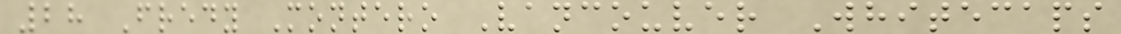28 Fredy Montero Vancouver Whitecaps
